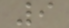9
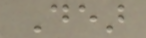Dear
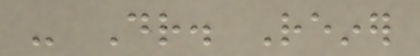- Dr. Reiner
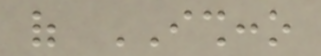of ISHCCO
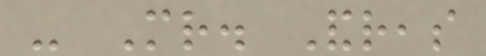- Mr. Andreas
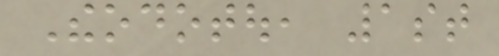Theodotou, 1st
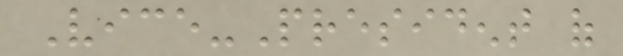Vice-President of
